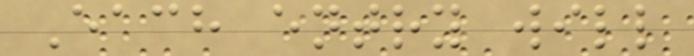Each entry will
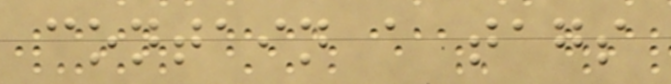contain a tags
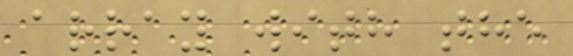array with the
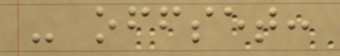- offset:
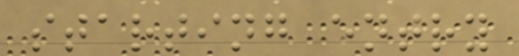starting entry
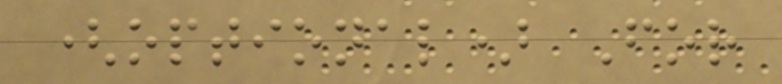(optional) For
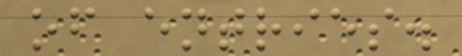of entries.
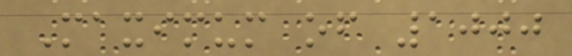Maximum of 1000
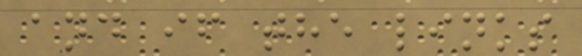and if the links
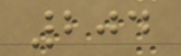204
